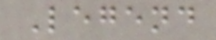Legend
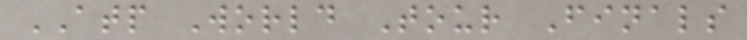ATP World Tour Finals
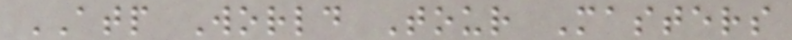ATP World Tour Masters
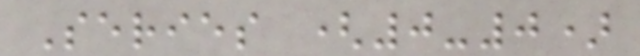Series (0-0)
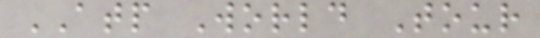ATP World Tour
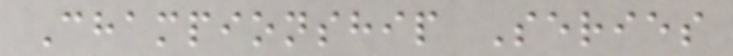Championship Series
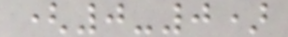(0-0)
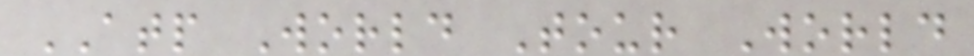ATP World Tour World
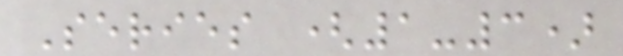Series (1-3)
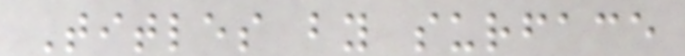Titles by surface
